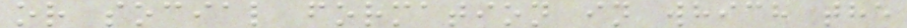or social formation in which the
